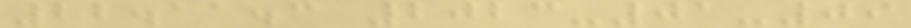22.11.3 2023-01-09
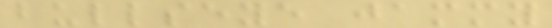bullseye jammy
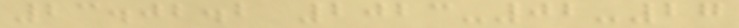23.02.2 2023-02-27
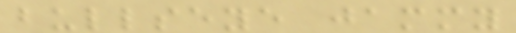bullseye jammy
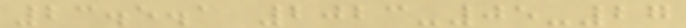23.5.1 2023-05-27
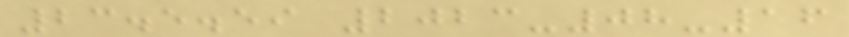23.5.59 2023-08-16
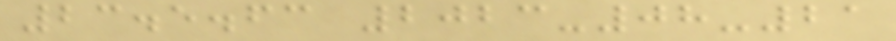23.5.63 2023-08-21
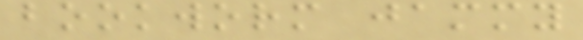bookworm jammy
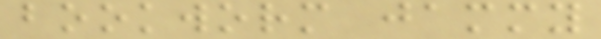bookworm jammy
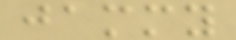jammy
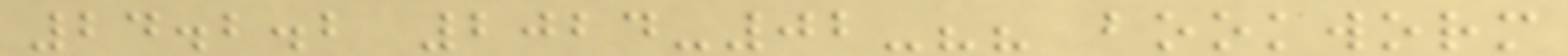24.2.2 2024-02-?? bookworm
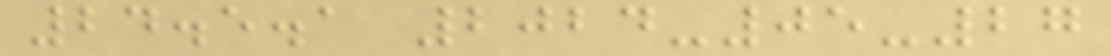24.5.1 2024-05-27
